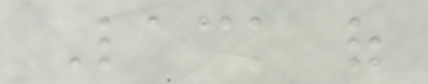Lack of
